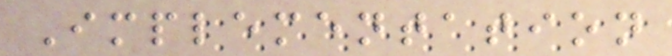Implementation
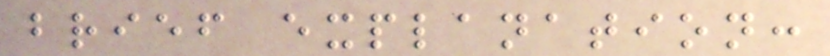brief explanation:
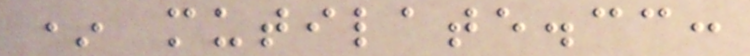* mutilate.cc:
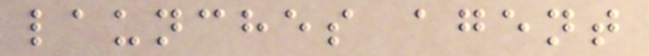launches agent
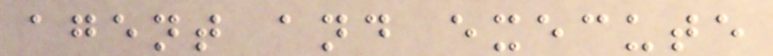agent and execute
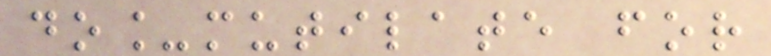do_mutilate for
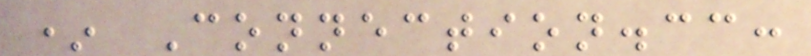* Connection.cc:
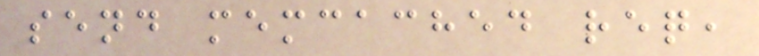send memcached req,
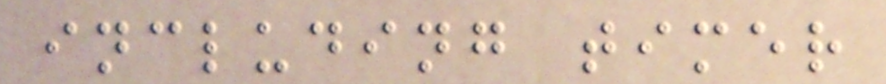including timer
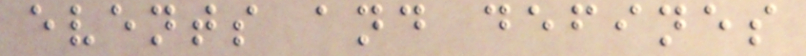events and defines
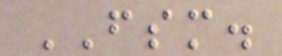FSM.
